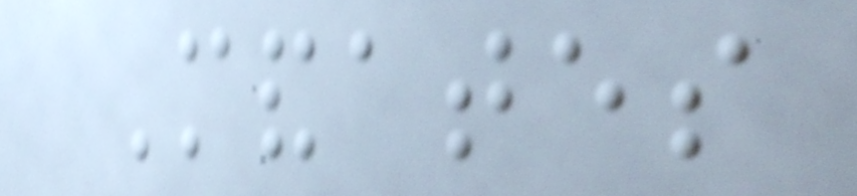Mandates
